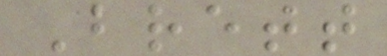Brett
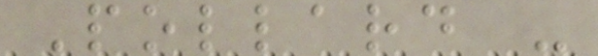Pollard -
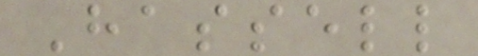Hassell
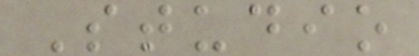Studio
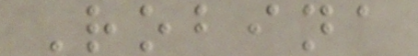Robina
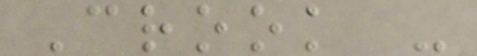Crook -
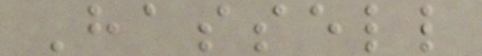Hassell
